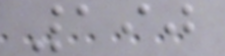190
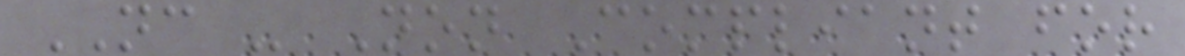NC - Non Compliant for
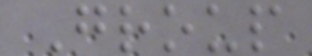Group
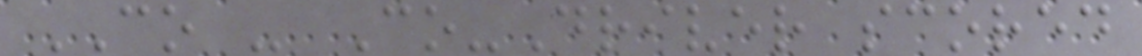CO - Co-Driver scored
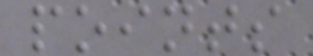points
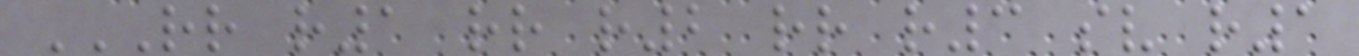RR R1 RR R2 RR R3 SV R1
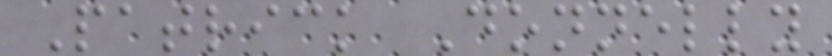Patrick Donnelly
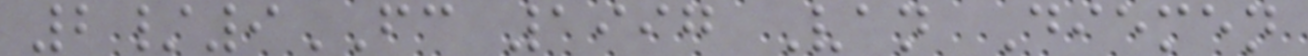2/9FC 1997 Van Diemen
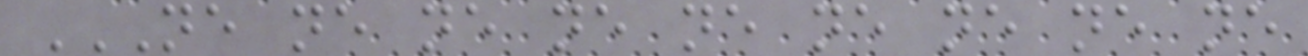NE NE NE NE NE NE NE NE NE
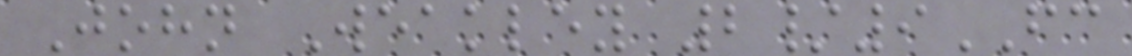John Weakley 2/9FC
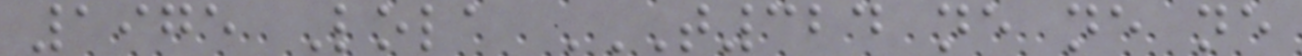1975 Lola T324 NE NE NE
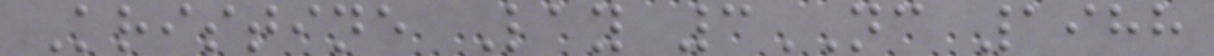Kristine Lay 3NC 1988
